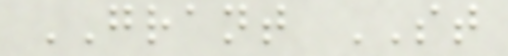GRANT ST
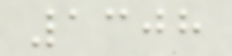1308
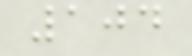104
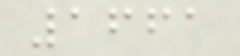1661
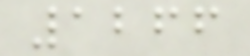1266
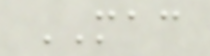MAC
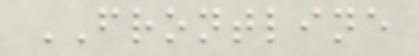FRONTLINE
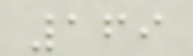169
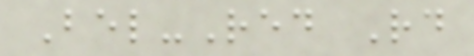Bel-Red Rd
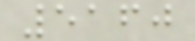5160
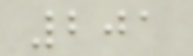201
